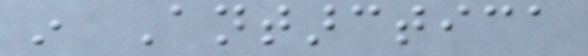in Antarctica
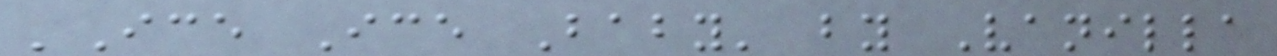'Ice Ice Baby' by Vanilla
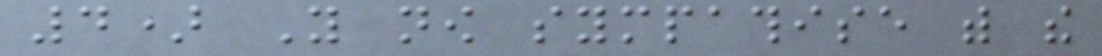4) You now sympathise with the
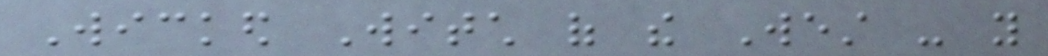Wicked Witch of the West - you
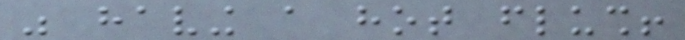was having a hot flush!
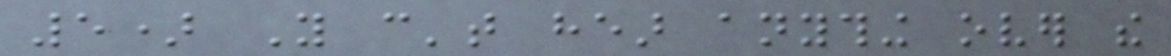5) You can't hear anything over the
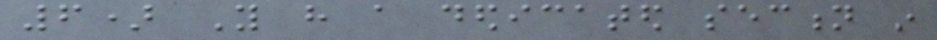6) You have a dedicated section in
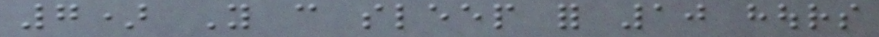7) You can sleep for 10 hours
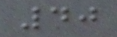40
